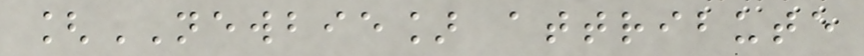[NEWBIE] attribute
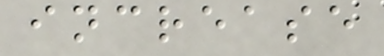increase
